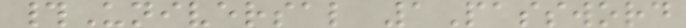#Universal 1Password
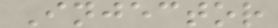Injector
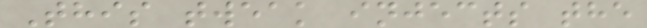This tweak injects the
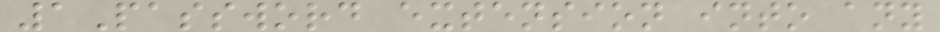1Password extension into any
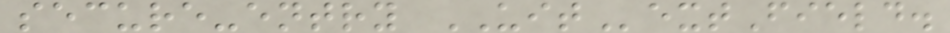secure-entry UITextField.
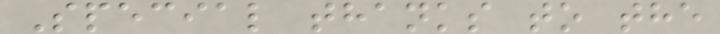Special thanks to the
